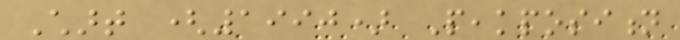Chart (1990) Peakposition
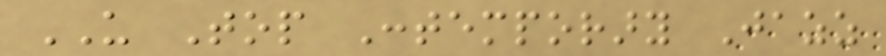US Top Contemporary Jazz
